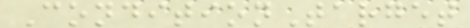ConditionTarget
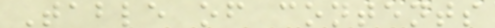Table of contents
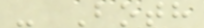- Both
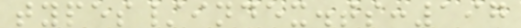types/index.ts:197
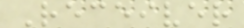Receiver
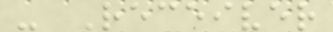- Receiver
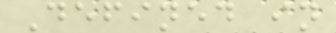Defined in
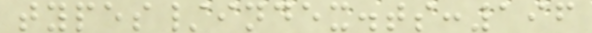types/index.ts:196
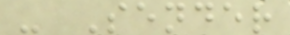- Sender
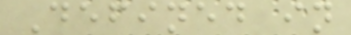Defined in
